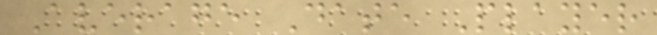Average Date Player
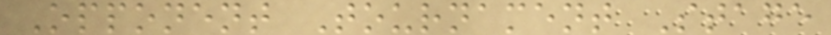Opponent Tournament Stage
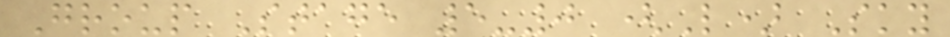Group Stage 5-0 (L) Sky
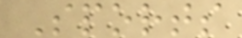Sports
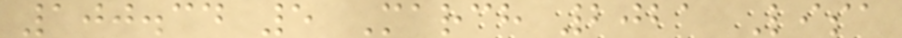100.34 5 March 2021 Lisa
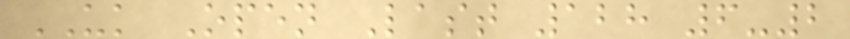UK Open Last 128 6-2
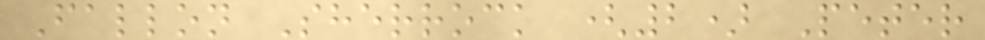Fallon Sherrock (2) Peter
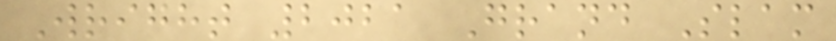Wright 2021 Grand Slam
